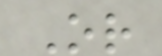Or
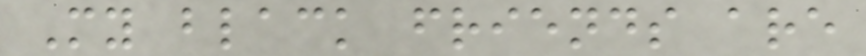My black friends are
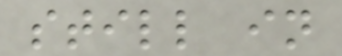still in
